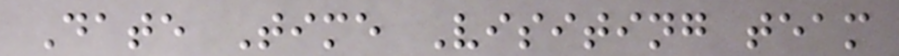Date Time Visiting team
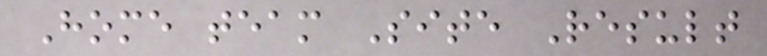Home team Site Result
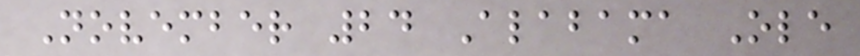November 24 Alabama Ole
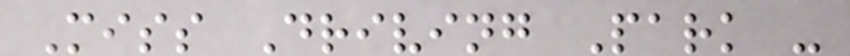Miss Driving Park -
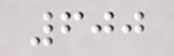600
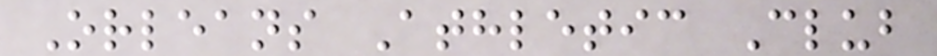Orleans Athletic Club
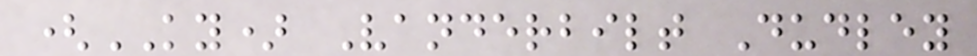(KY) Vanderbilt Dudley
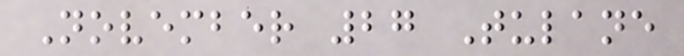November 27 Tulane
